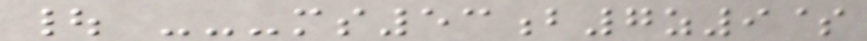| ---ms53b7z9$
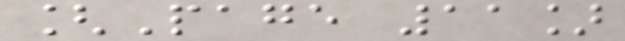[Page 11]
